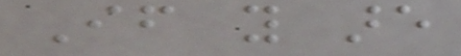If you are
